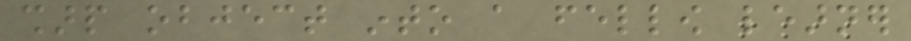sharp object into a fellow learner
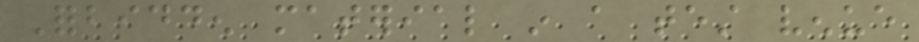Forbidden material in a test venue
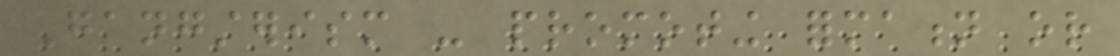Gangsterism - promoting formation or
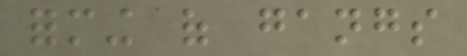forming of gangs
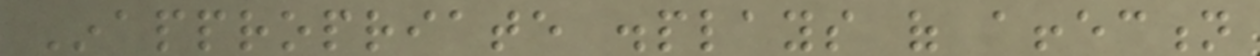Inappropriate displays of affection
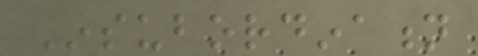Insubordination
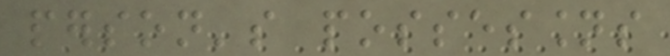person's possessions
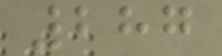287
